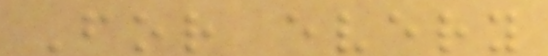For every
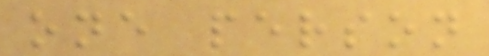one person
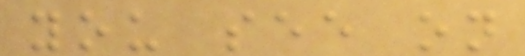you see on
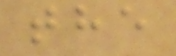the
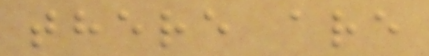there are
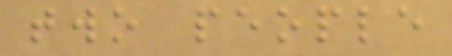two people
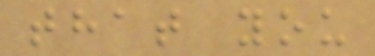that you
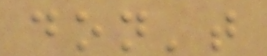don't
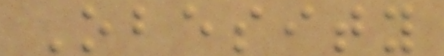Obesity
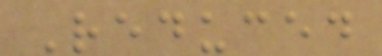Reduced
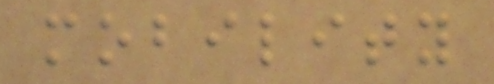mobility
